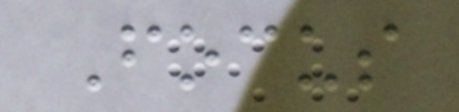Focus
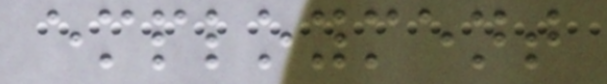employment
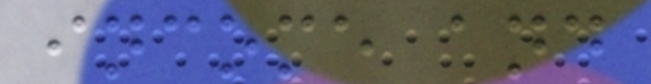income and
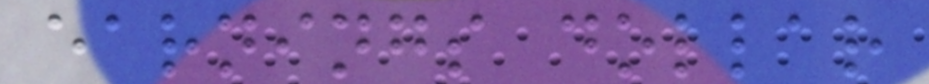earnings dollar
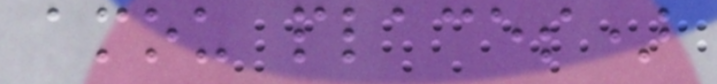amou places)
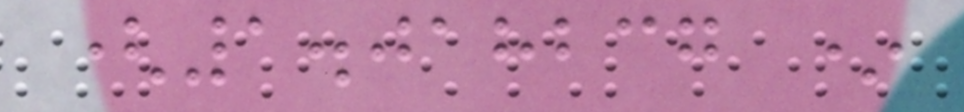(1.018237 *
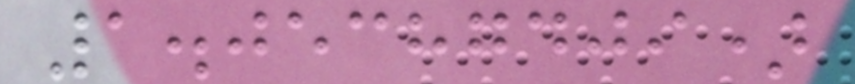1.05387409)
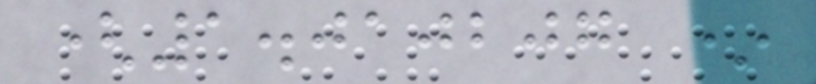(1.010207 *
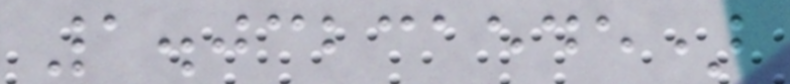1.03231545)
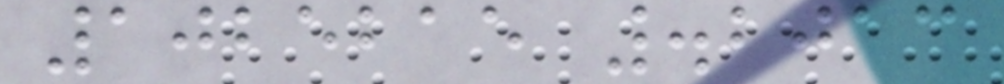1025215 .2013
